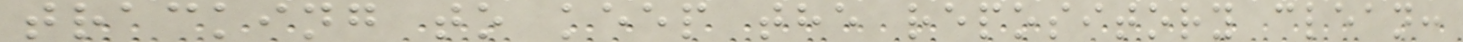tracking to keep the repository clean:
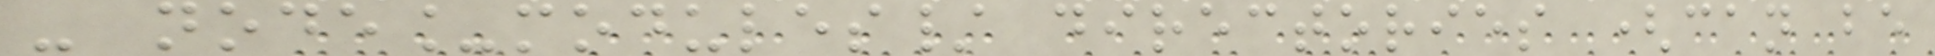- node_modules/ directories (can be
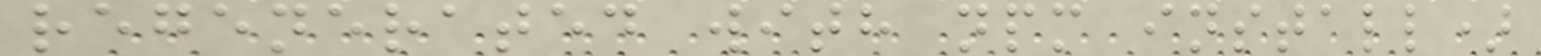regenerated with npm install)
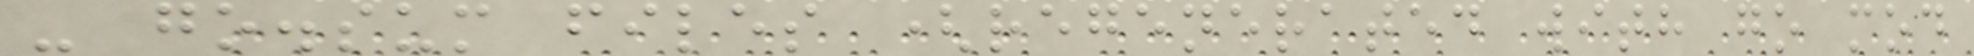- go.sum files (regenerated with go mod
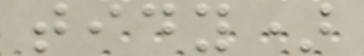tidy)
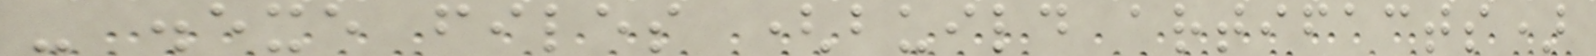- .exe files (build artifacts)
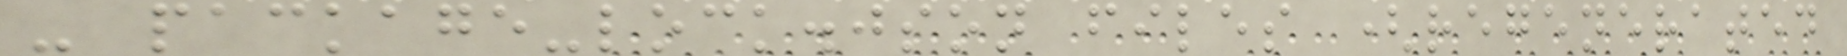- package-lock.json files (regenerated
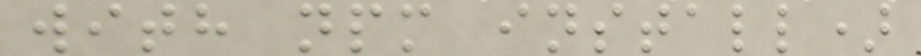with npm install)
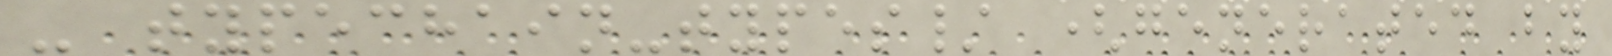- typechain-types/ (generated by
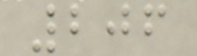206
